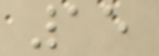15
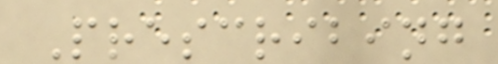Prescribing
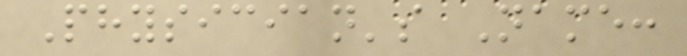Physician's Name:
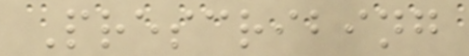Prescribing
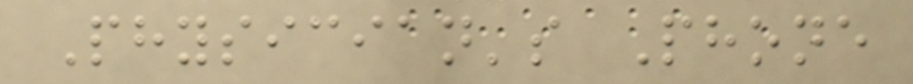Physician's Phone
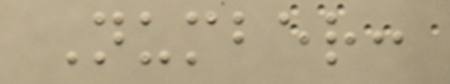Number:
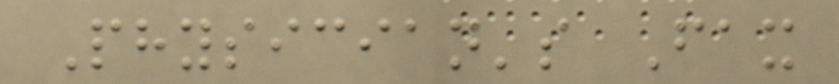Physician's Fax
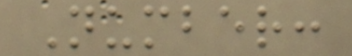Number:
